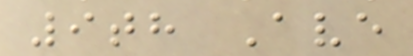9th Ave
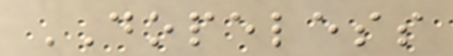DOPELESS
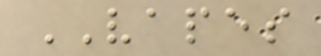VAPES
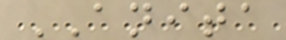ANITA
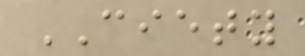CIETY
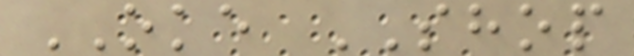OKE SHOP
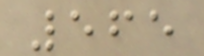565
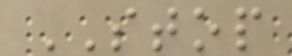STOP
